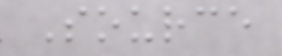Source
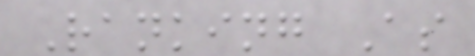Ranking As
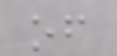of
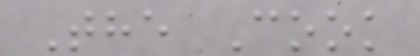The Cook
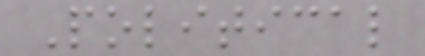Political
